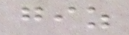giz
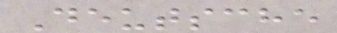Deutsche
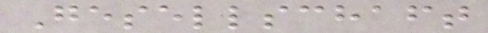Gesellschaft
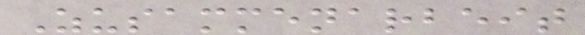Zusammenarbeit
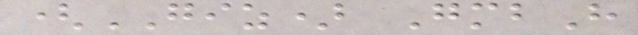(GIZ) GmbH
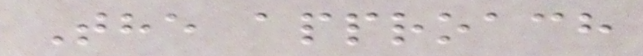The approach
